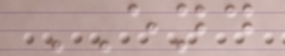END
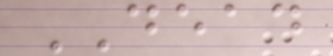DEAD
